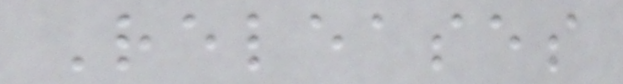Releases
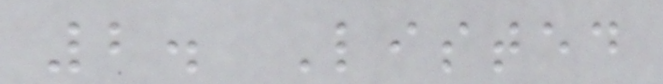2. Listed
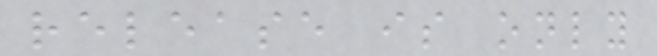release is only
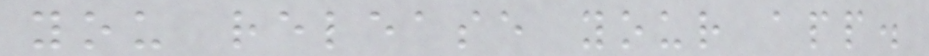you release your app.
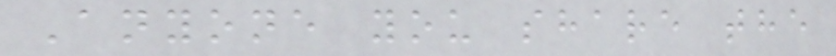Anyone you share the
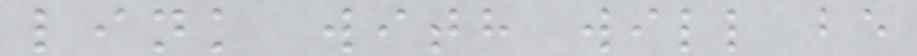link with will be
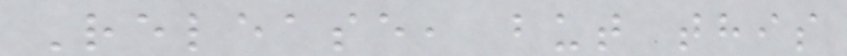Release, but this
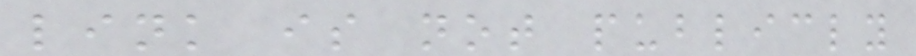link is not publicly
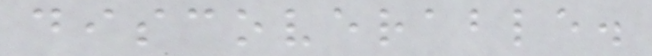discoverable.
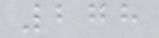278
